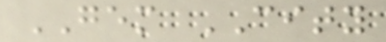GEM CITY
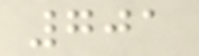701
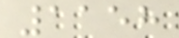1158
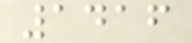1416
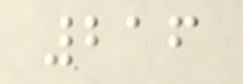216
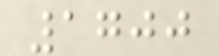1700
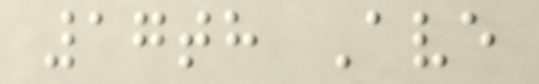17th Ave
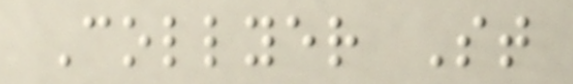Collyer St
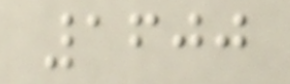1600
